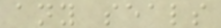any seals
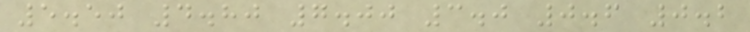5.50 4.80 7.00 3.0 0.6 0.2
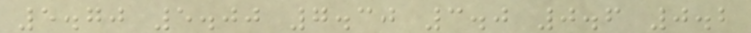5.70 5.00 7.30 3.0 0.6 0.2
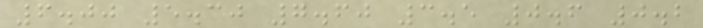6.00 5.30 7.60 3.5 0.6 0.2
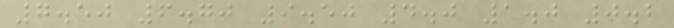7.50 6.70 9.50 4.0 1.0 0.2
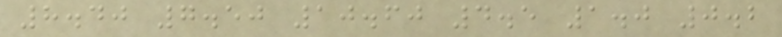8.40 7.50 10.60 4.5 1.0 0.2
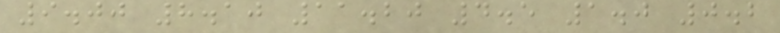9.00 8.10 11.20 4.5 1.0 0.2
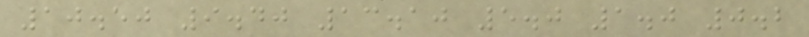10.50 9.40 13.10 5.0 1.0 0.2
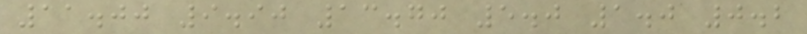11.00 9.90 13.70 5.0 1.0 0.2
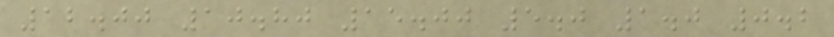12.00 10.80 15.00 5.0 1.0 0.2
